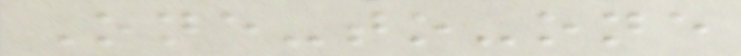One-to-one
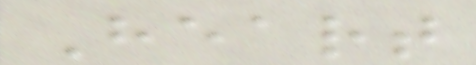Heart
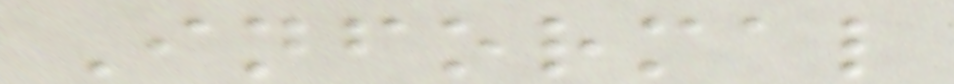Informal
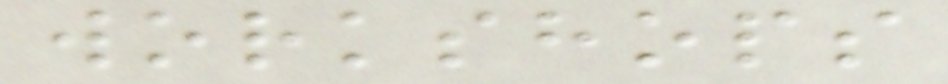workshops
